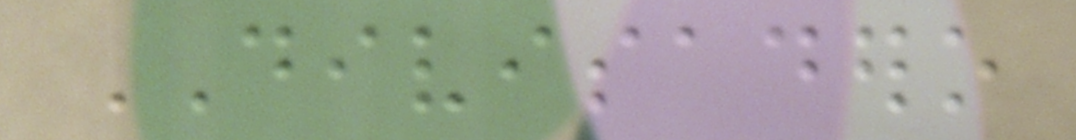DIVISADERO
